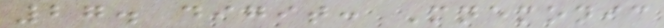27. digit: Mnemonic
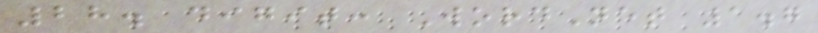28. digit: WordNet 1.7
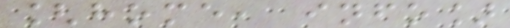[home, info]
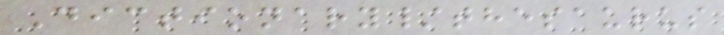Dictionary/thesaurus
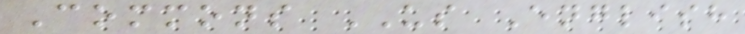Commons US English
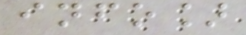info]
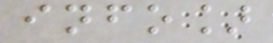info]
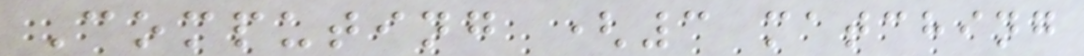Computing (3 matching
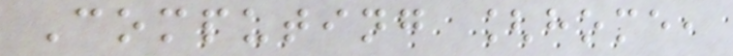Computing [home,
